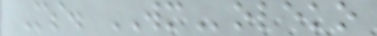Ms. WMoleko
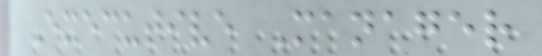Executive Manager
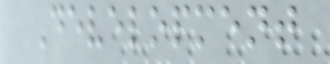Development
